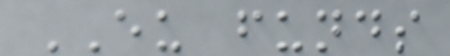EU funds
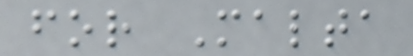for Malta
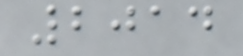2014
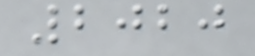2020
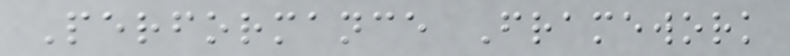Performance Framework
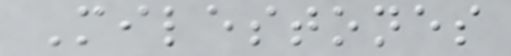Milestones
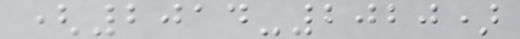(2014-2020)
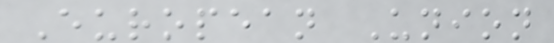European Union
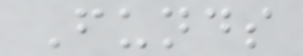Funds
